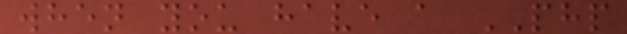when you have a PHP
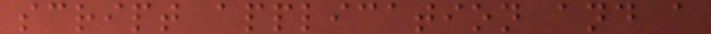script application and a
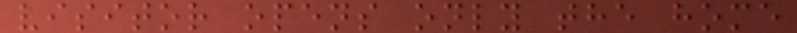visitor opens only the home
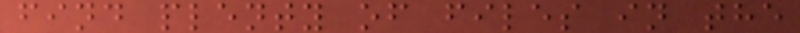find plenty of files in the
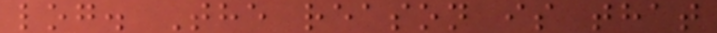log. The reason is that
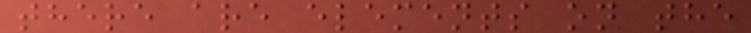there are elements on the
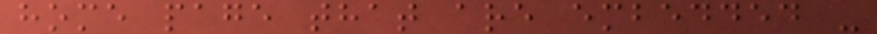home page that are embedded -
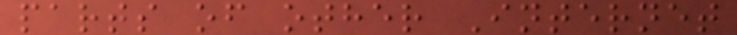parts of other Internet
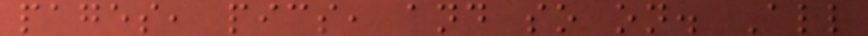pages, pics, and so on. All
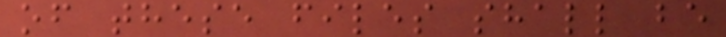of these files shall be
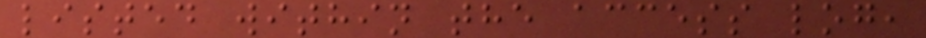listed within the access log,
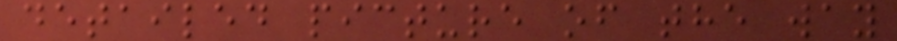detailed picture of the way
